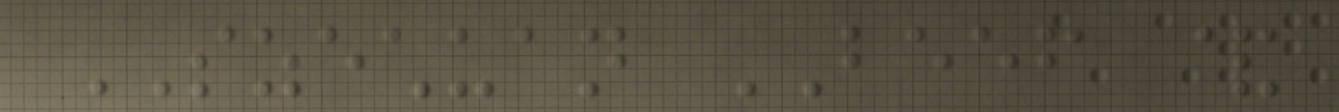SZECHUAN BEEF &
